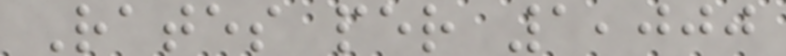Rates per 1,000
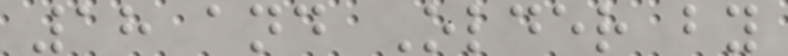18 and Older by
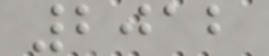2012
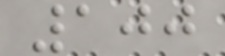100
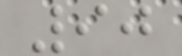90
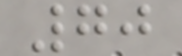70
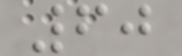60
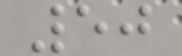50
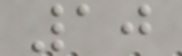10
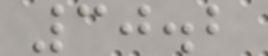30.2
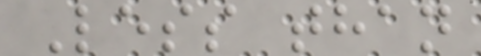Less than
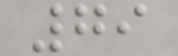79
